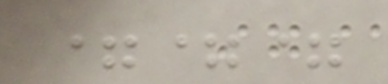===
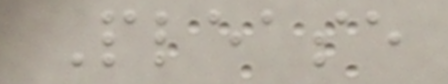Please
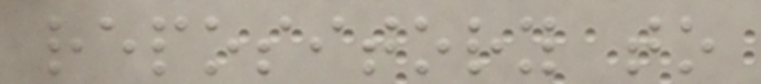repository to
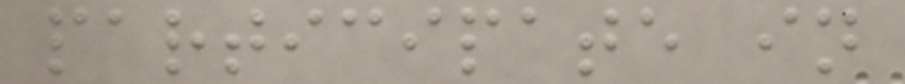participate in
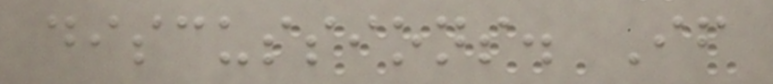discussions. If
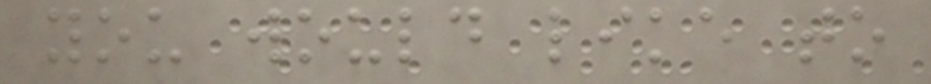you would like to
